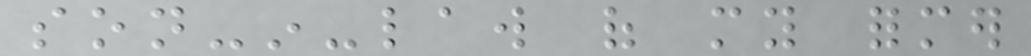son-in-law of my former
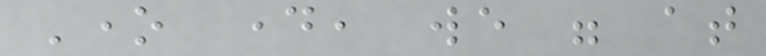One day, we were at
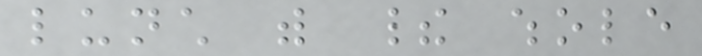lunch with their whole
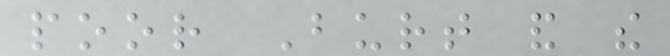poor Burt and the
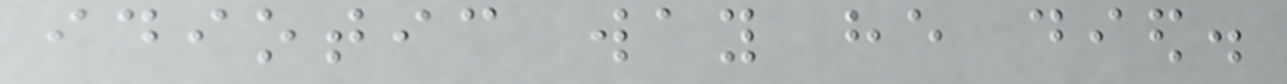idiotic way he died.
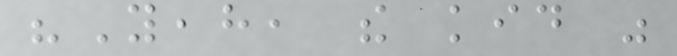"Yeah, the kid was
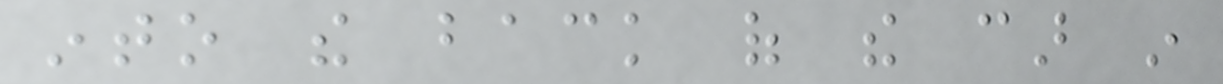into the back of the car in
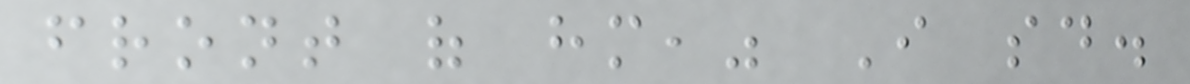front of him," I said.
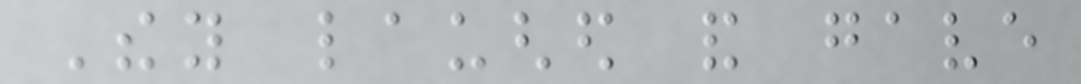They laughed and gave
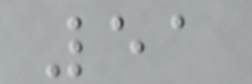51
